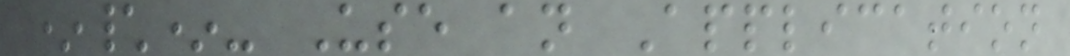*\*- Use an Application
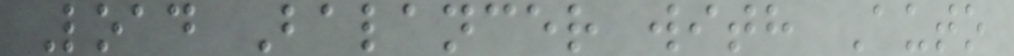Load Balancer with Auto
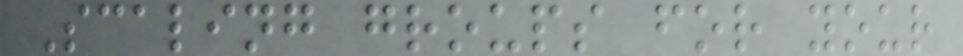Scaling groups for your
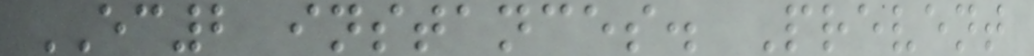EC2 instances. Prevent
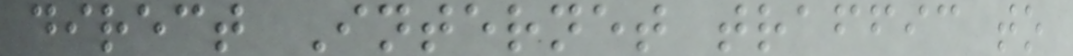direct Internet traffic to
